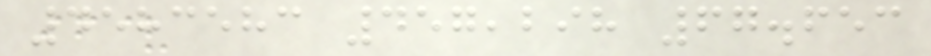4583583 457,298 67.653
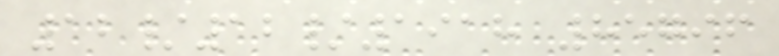12/12/1918 85796
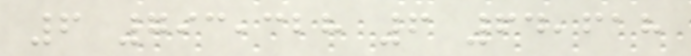6 793,328 6 64,618
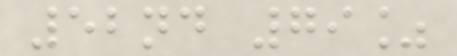52nd 79%
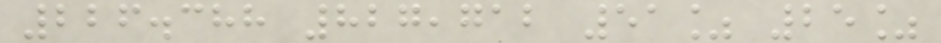226.388 827,712 51% 25%
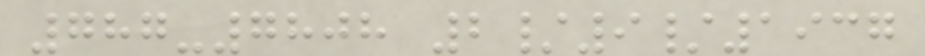787-7808 2/9/1937
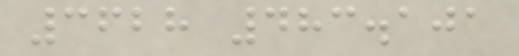3628 483.101
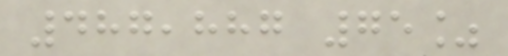487,887 75%
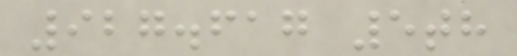927.617 5th
